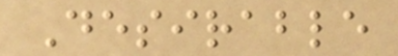Desirable
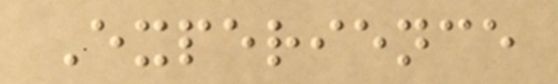Experience
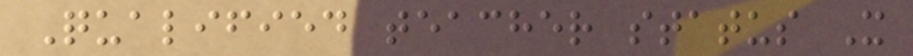Qualified teacher status X
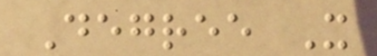Degree X
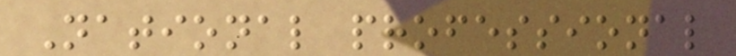National professional
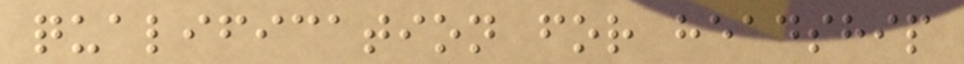qualification for headship
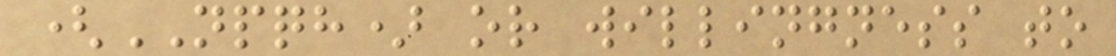(NPQH) or willingness to
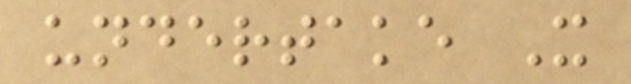undertake X
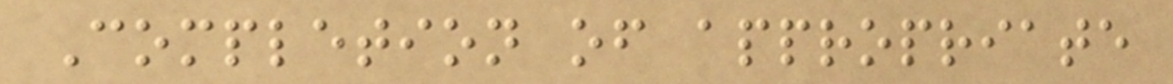Completion of appropriate
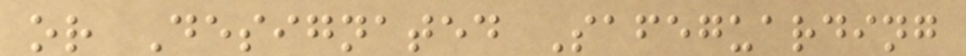or Designated Safeguarding
